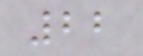22
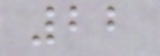22
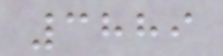3889
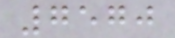7570
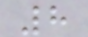8
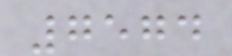7574
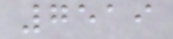7519
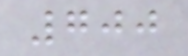700
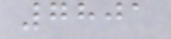7801
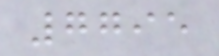7795
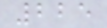225
